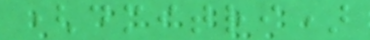(dmitri)
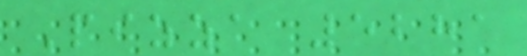Pizza 5281
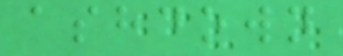ashdown
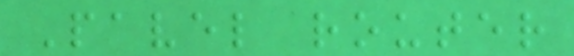Pavel router
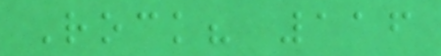Rock? 116
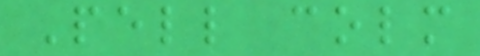Pell colm
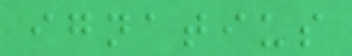ignatius
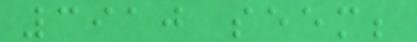3910 seem;
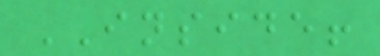INSIDE!
